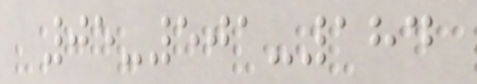05-501-184
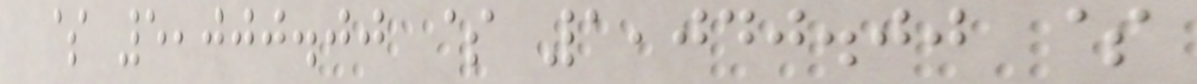$ 5,000.00 $ 1,040.00 $
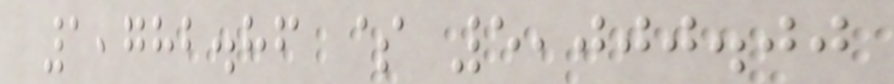1,782.86 $ 5,000.00
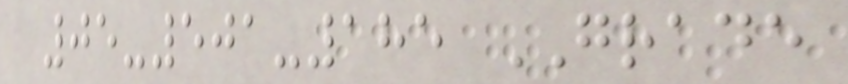05-501-185 GRADE
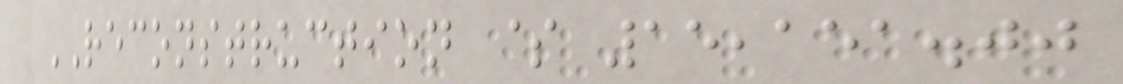RECONSTRUCTION $ 15,151.00
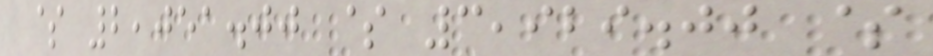$ 2,051.00 $ 3,929.00 $
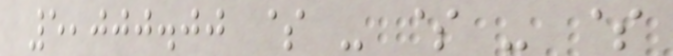5,000.00 $ - $ - $
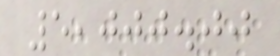5,000.00
